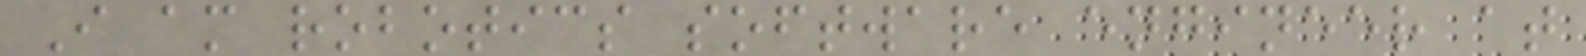I am robotics software engineer at
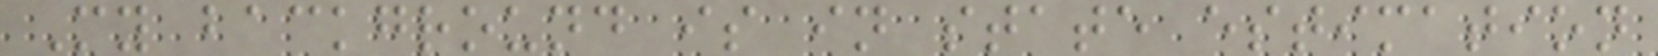My background is in state estimation
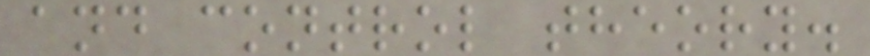and control theory.
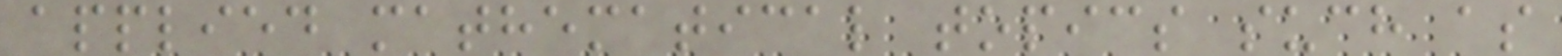applied mathematical topics such as
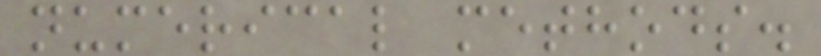numerical methods.
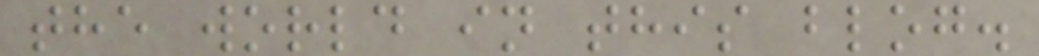the world in this blog.
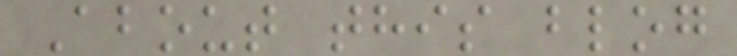About this blog
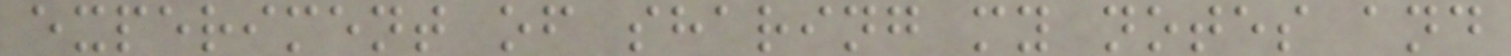experiment of sharing my notes and
